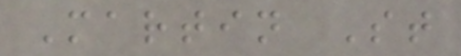Martin St
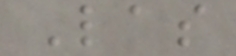Las
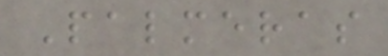Palmeras
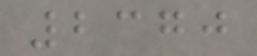2370
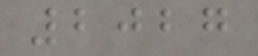2027
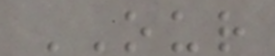OUR
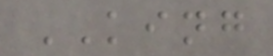KING
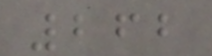262
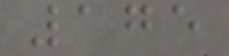175
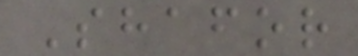Shafor
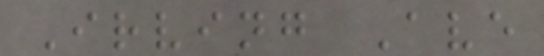Irving Ave
